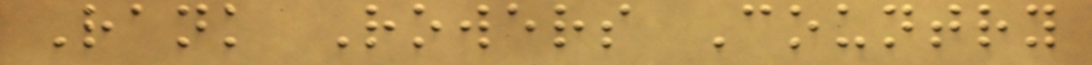Rank Rowers Country
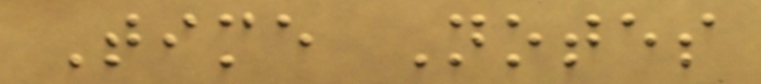Time Notes
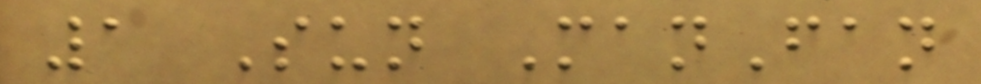1 Sun ManFan
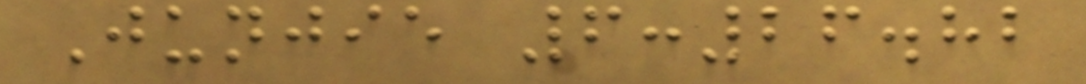Junjie 6:26.82
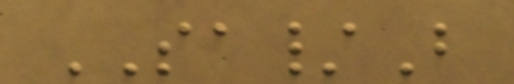SA/B
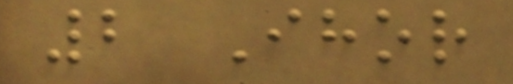2 Ihor
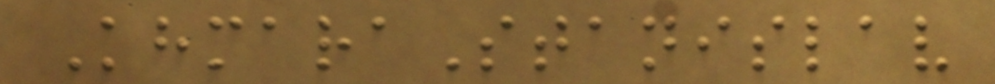KhmaraStanislav
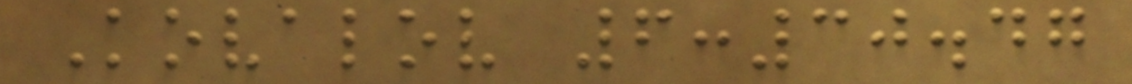Kovalov 6:30.47
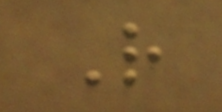R
